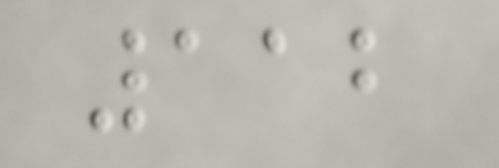112
